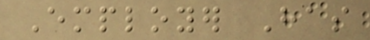Employer Has
